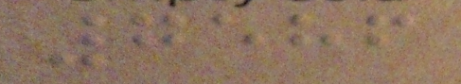7586
